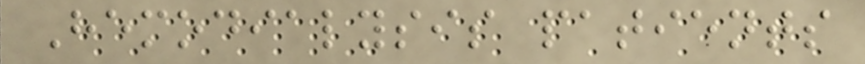Hemodialysis patients
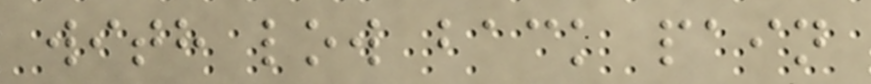with low back pain
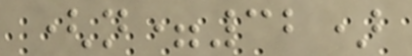(n=32)
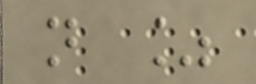n %
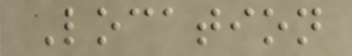Location
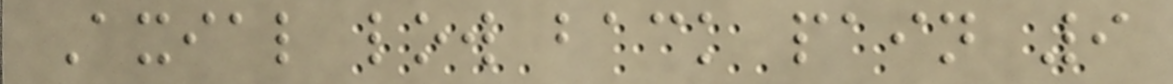Axial low back pain 9
